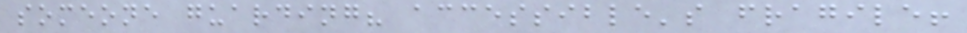someone guarding? accessible's fragile!
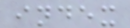index
